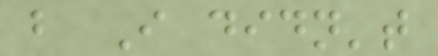but I didn't
